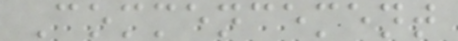Commencement
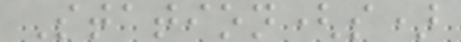Station(s)
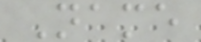Name
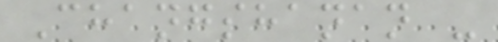Changshanan -
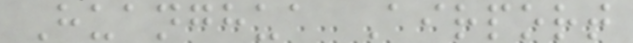Huanghua Airport
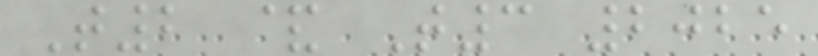T2 & T3 2025
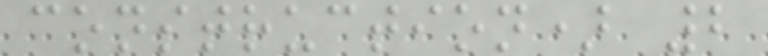construction) 2
